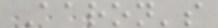Aaron's
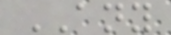ANY
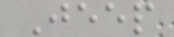Jeep
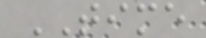TIME
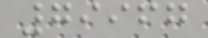79967
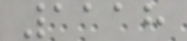1118
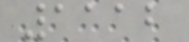1112
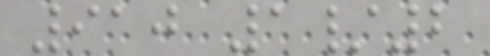910 1/2
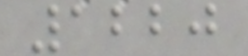1220
